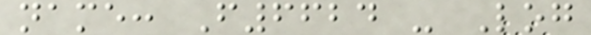name: F6624 - Log
